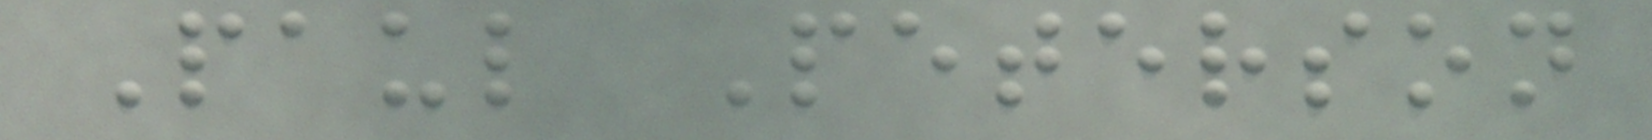Paul Peterson
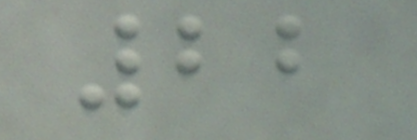22
